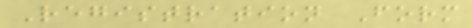Registration Form
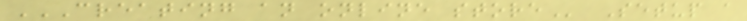CREATING AN ONLINE STORE Setup a
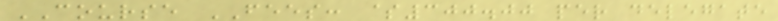COURSE FEES: $300.00 per delegate
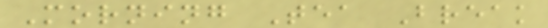Morning Tea Break
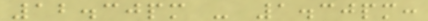12.30pm - 1.30pm:
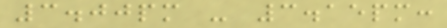3.00pm - 3.15pm:
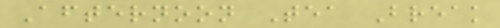Afternoon Tea Break
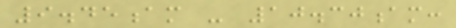9.45am - 10.30am:
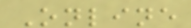Online
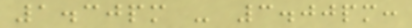1.30pm - 3.00pm:
